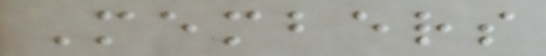Members
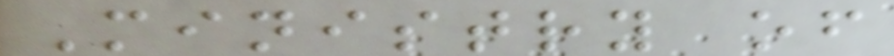Ministry of
